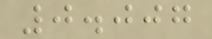0.007
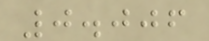0.006
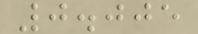0.005
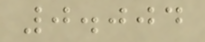0.004
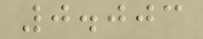0.003
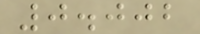0.002
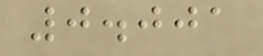0.001
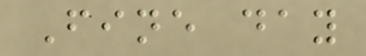Fine day
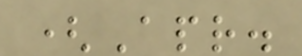(Apr.
